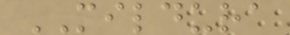MILDURA
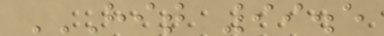HIT 99.5
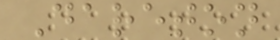Dareton
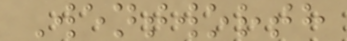Wentworth
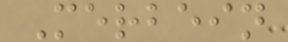Merbein
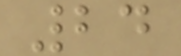24
